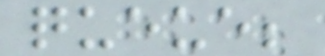queue;
